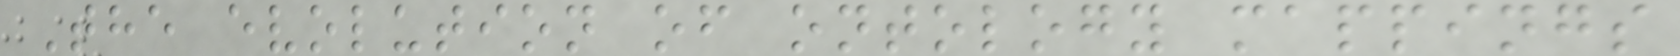The evolution of ontology mappings
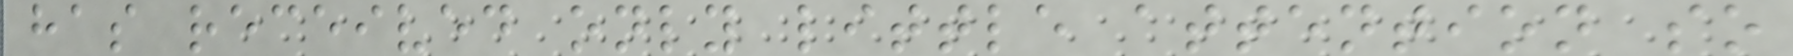has received only little attention so
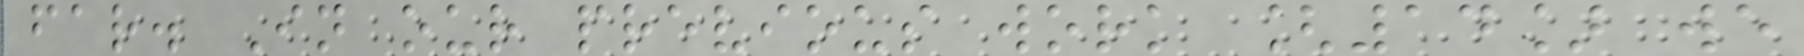far. In our previous work [14] we
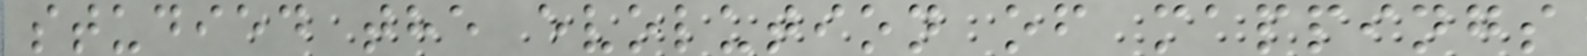studied the evolution of mappings
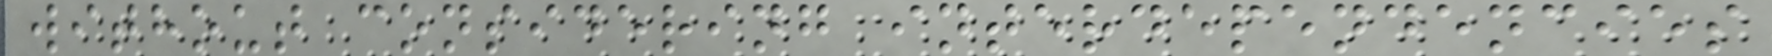without considering interdependencies
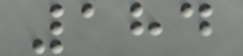184
